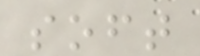soft
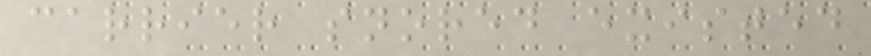carrier snored existed
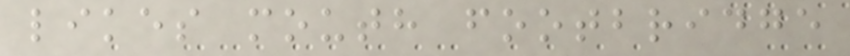likes mouth footbridge
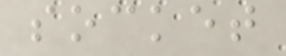socket
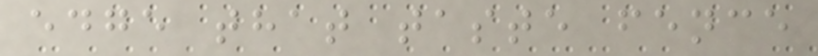edge that taste fence
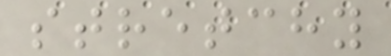stretchy
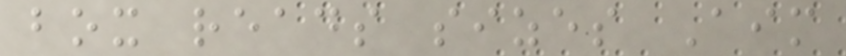box reads sizes Aim
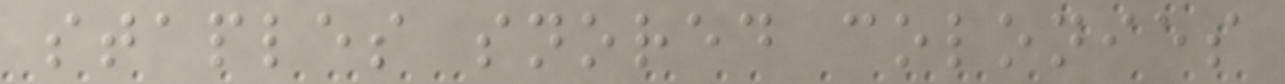staples snored colonies
